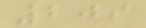209
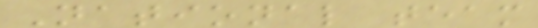National team
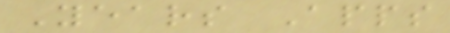Years Apps
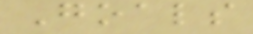Goals
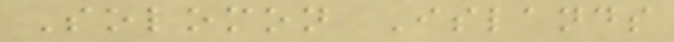Solomon Islands
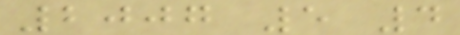2007 5 4
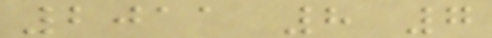2011 8 7
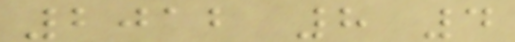2012 8 4
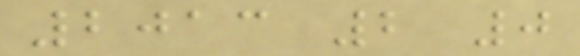2013 2 0
